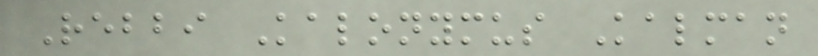Rebbi Kalonymus Kalman
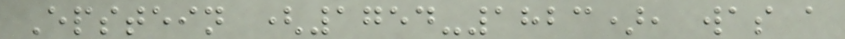Epstein (1754-1823), was a
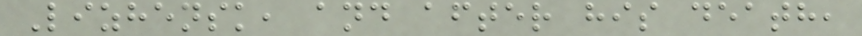Lizhensk, and after his death,
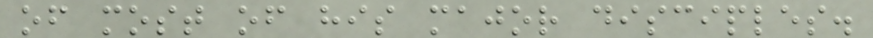of most of his major disciples.
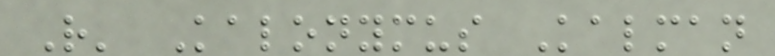R' Kalonymus Kalman
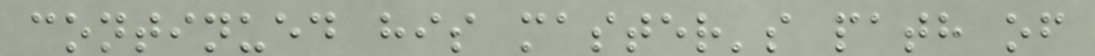continued his master's path of
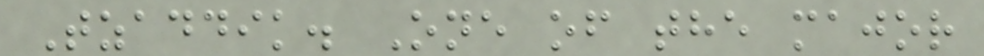Tzaddik. One of the major
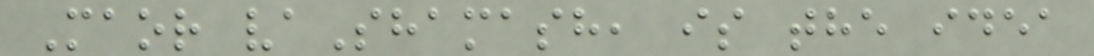Maor vaShamash, is the idea
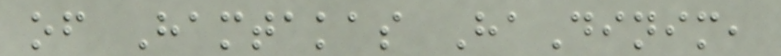of Hamtakas HaDinim,
